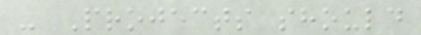- Projects should
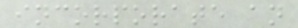incorporate an
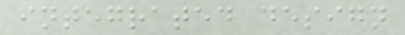integrated design
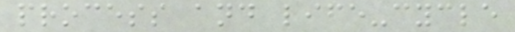process and life-cycle
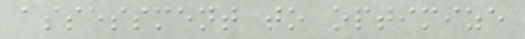assessment to optimize
